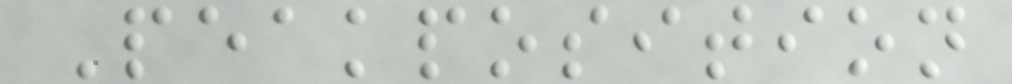Peakposition
